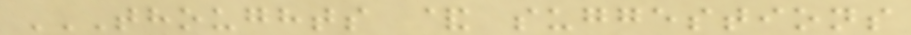THOUGHTS & SUGGESTIONS
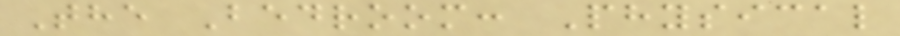The Bedroom: Physical
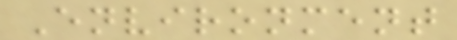Environment
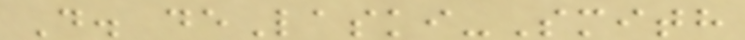D. deLaski-Smith
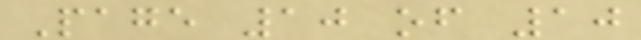Page 10 of 10
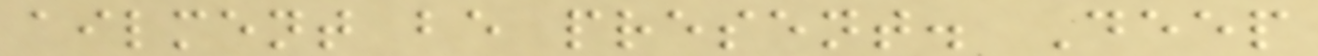ailment be present. Deep
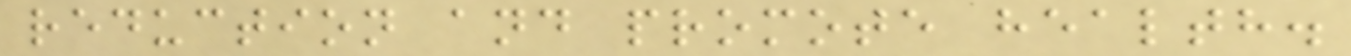reduction and promote health.
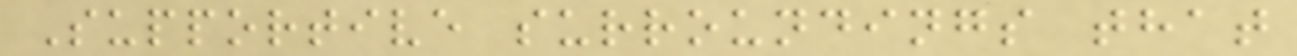Supportive surroundings that
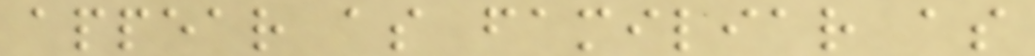appear as familiar as
